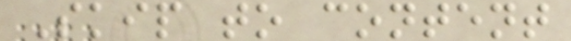Skip to content
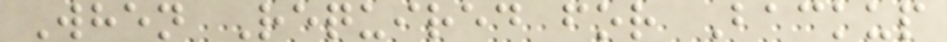When Required for Backup
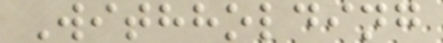Withholding
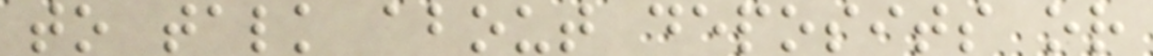to talk about deposits or
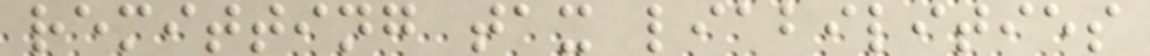remitting tax liabilities
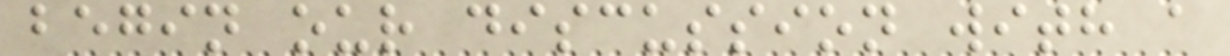begin our discussion with a
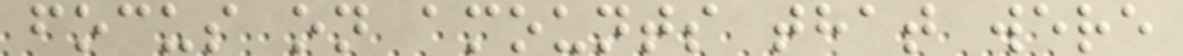focus on amounts that were
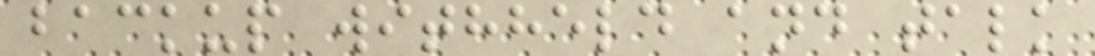backup withheld and talk
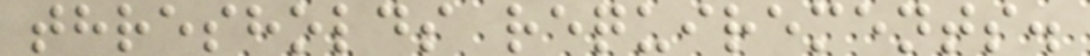thresholds requirements.
